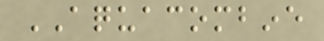AQUACOMBINE
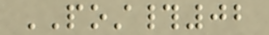POST#02
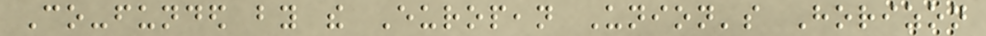Co-funded by the European Union's Horizon
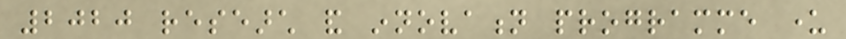2020 research and innovation programme under
